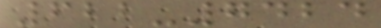622-7424
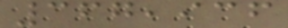367,936
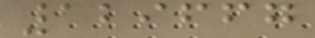129667
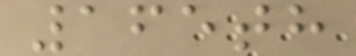165th
